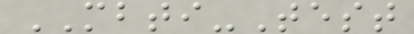MBTI-Test
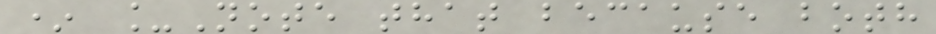* _Note that because both
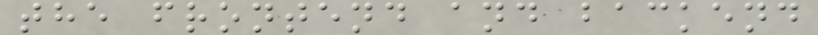the frontend and backend
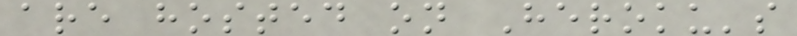are hosted on Heroku's
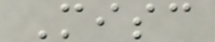Misc
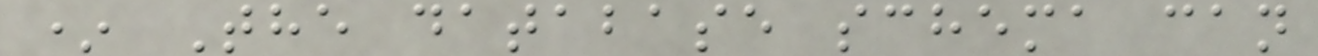* The database schema can
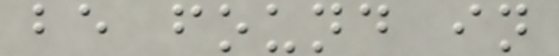be found in
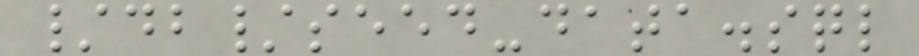/db/seed-data.sql
